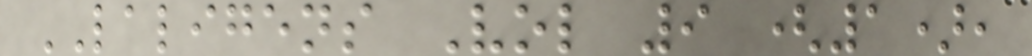LALIGENS Vol 9 (1),
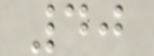40
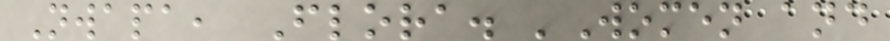Nwapa, Flora. 'Women and
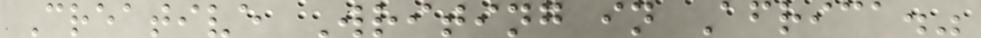Creative Writing in Africa."
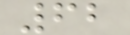62
